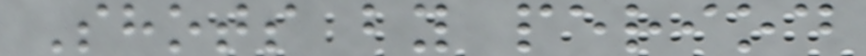Shots by period
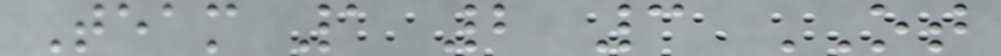Team 1 2 3 OT
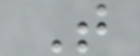T
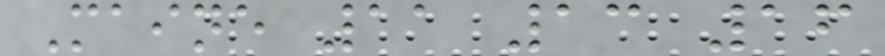Maine 11 13 16
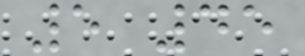5 45
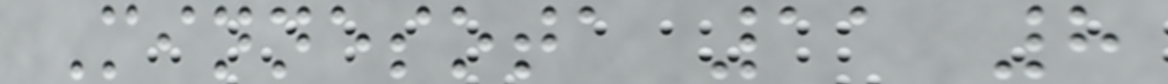Minnesota 11 8
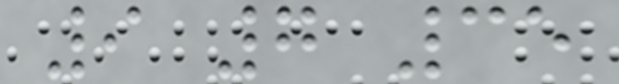9 7 35
